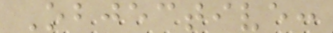Objective:
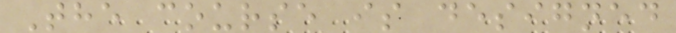The course is designed
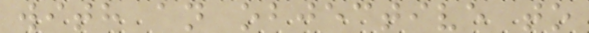with an objective to
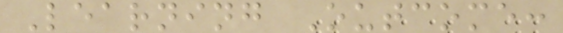Learning Outcome:
